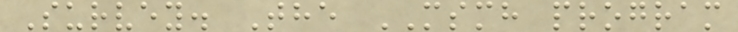Survey. The MSMH program
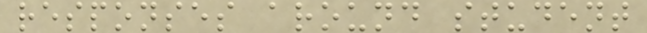responses around student
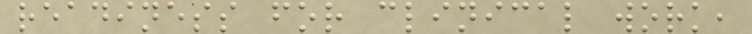readiness for clinical work,
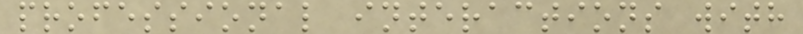professional interactions with
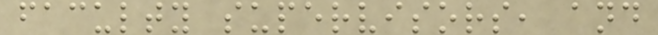faculty supervisors, and
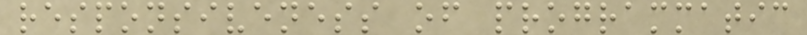responsiveness of programmatic
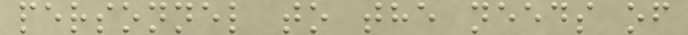personnel to the needs of
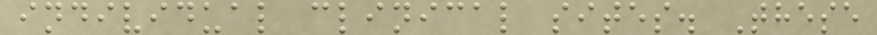individual clinical sites. These
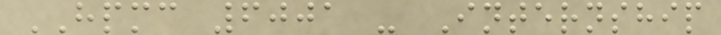HPMC 6001 - Internship
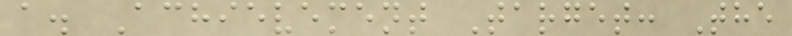a. Achievement Target: The
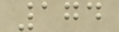174
